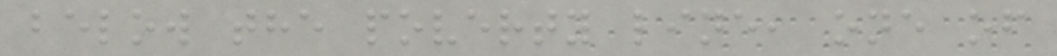below the poverty line, one of
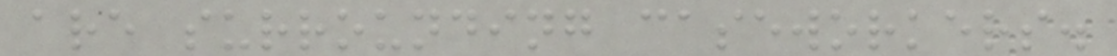are surrounding caseworkers.
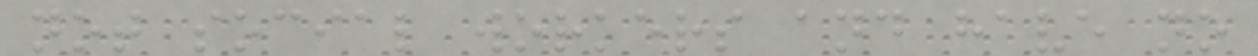not social workers and have no
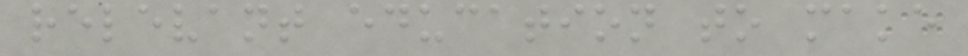relevant education to make
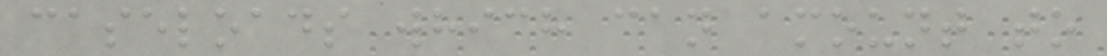caseloads which can amount to
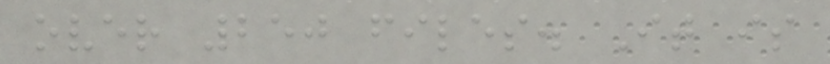over 250 files. It is
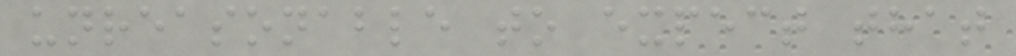unreasonable to expect that
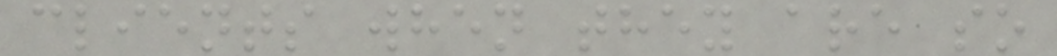clients when they are so
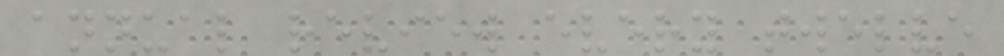annual review every twelve
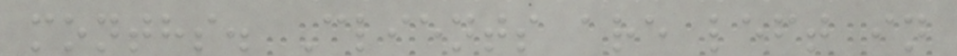months. Clients are left in
